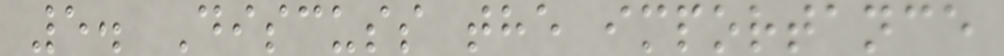5. Discuss the importance
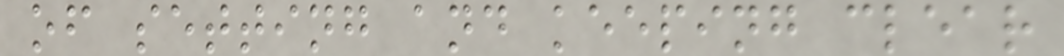of setting and keeping clear
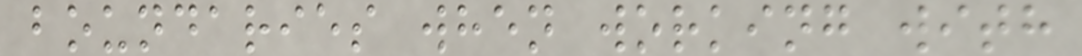boundaries when working with
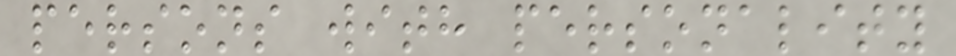persons with personality
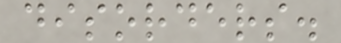disorders.
